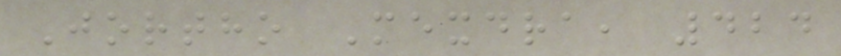Jortho Mexdra, 424
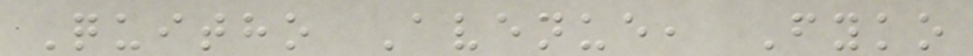Quitho Avenue, Fyko
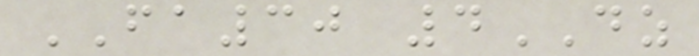FA30 4DZ
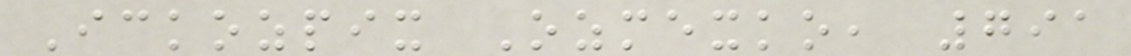Ickozpix Ozmexko, 791
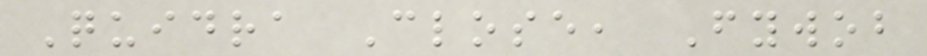Quidra Close, Fywob
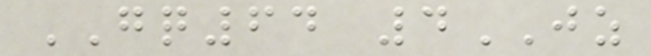GQ64 4JZ
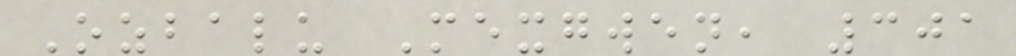Ozbalu Mexgwen, 301
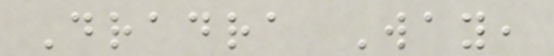Dradra Way,
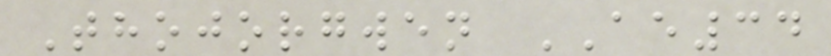Thojorgwen AE34
